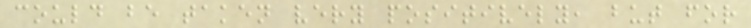could be taken very positively, but for
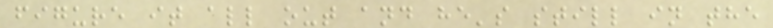figure it all out and he's still in the
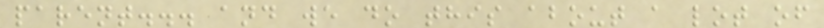parent... and we do this about a lot of
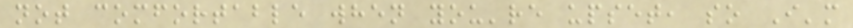not comfortable when you're upset, so I'm
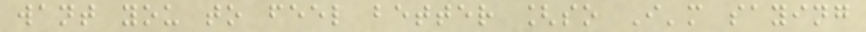want you to feel better [so I'm saying
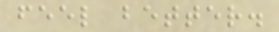feel better.
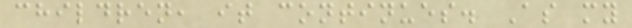children, it continues. As my
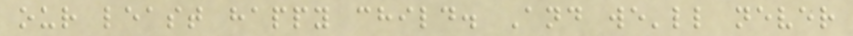our least happy child. And we'll never
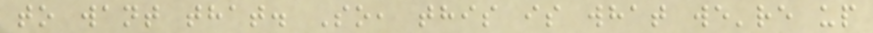to want that. So, this is what we're up
